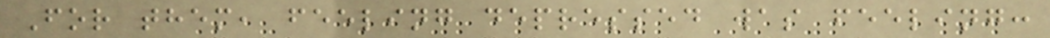For them, feeling depressed was feeling:
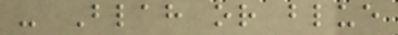- Blah or blue
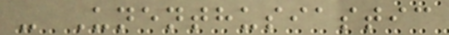- Unenthusiastic
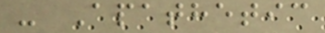- Apathetic
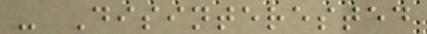- Disinterested
